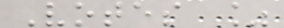Votes %
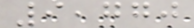9,770
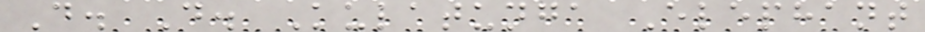D. D. Kulatunga Elephant
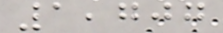1,707
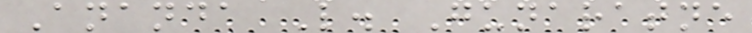Ananda L. Gunaratne
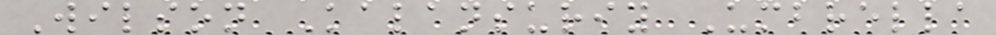Wilson Kalansuriy Umbrella
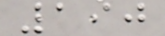190
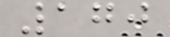170
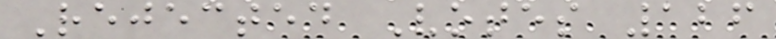Rejected Votes 126
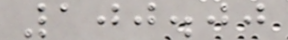100.00
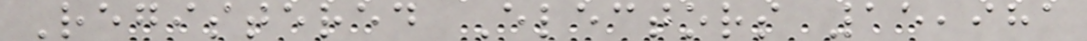Registered Electors 15,981
